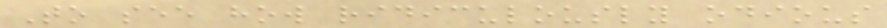To see how ridiculously odious
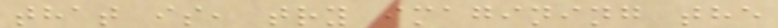that is, try imagining the
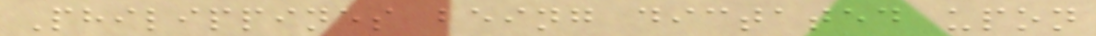Philippines being dictated upon
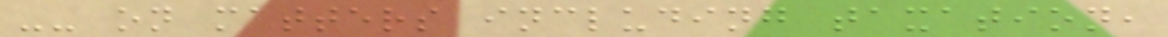-- on matters including taxation,
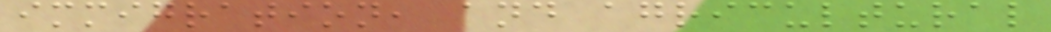immigration, and agricultural
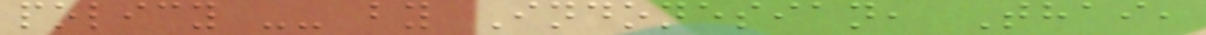policy -- by Indonesian, Thai,
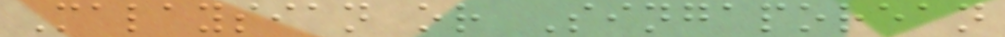Malaysian or Singaporean
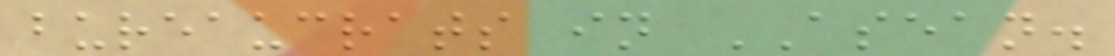bureaucrats in ASEAN.
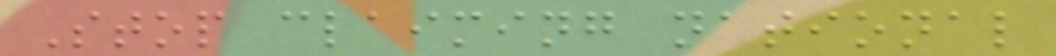Stop claiming national
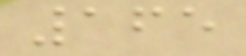165
